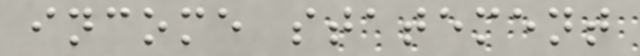income statement
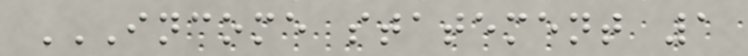INCOME STATEMENT 1
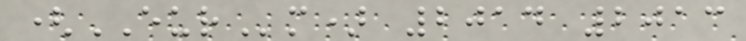(EURm) 2014 2013
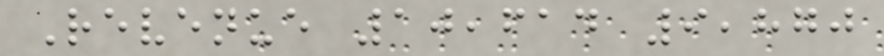Revenue 10,614 9,870
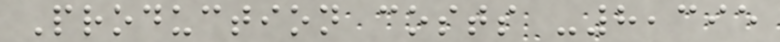Production costs -8,395
